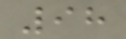98
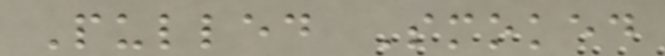Pulled Smoked
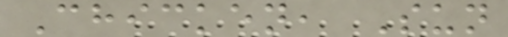Chicken, Sun
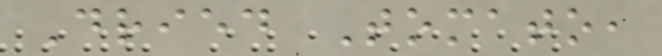Dried Tomato,
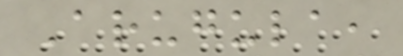Arugula,
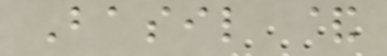Basil &
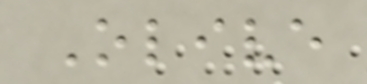Olive
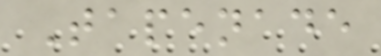Tapenade
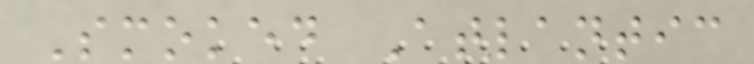Smoked Atlantic
